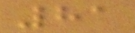81
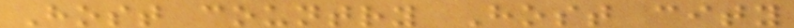Host country Host city
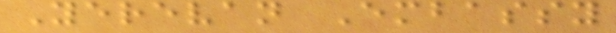Yerevan Embassy
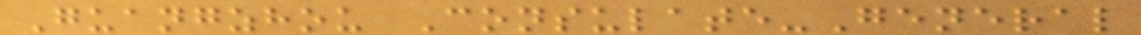Guangzhou Consulate-General
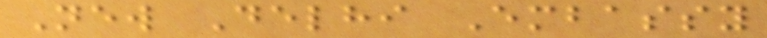New Delhi Embassy
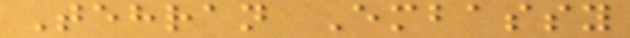Tehran Embassy
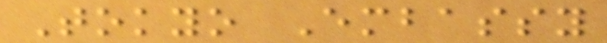Tokyo Embassy
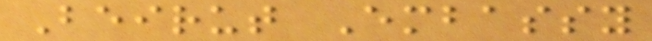Beirut Embassy
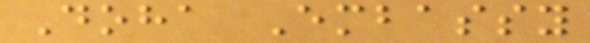Doha Embassy
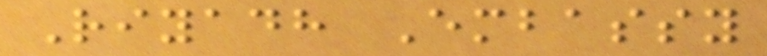Riyadh Embassy
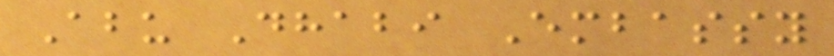Abu Dhabi Embassy
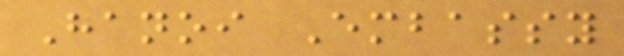Hanoi Embassy
